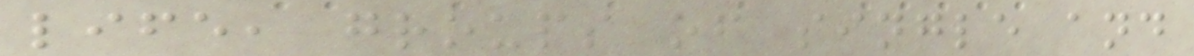life, groups of single and
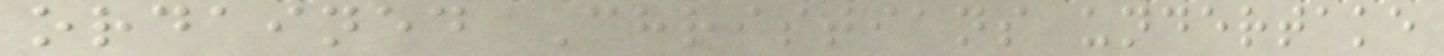ordained Christians undertake
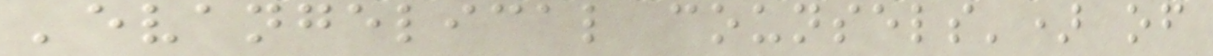'evangelical counsels') of
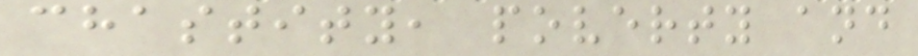chastity, poverty and
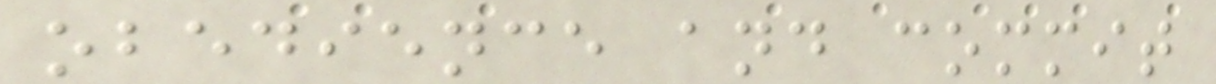obedience and commit
